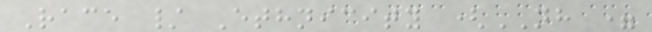Race / Ethnicity (NH =
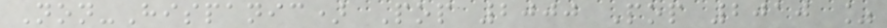Non-Hispanic) Pop 2000 Pop 2010 %
